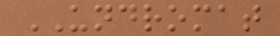UNDROMAT
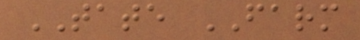TATE FARM
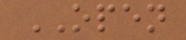OPEN
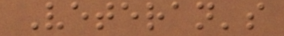Veteran's
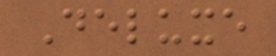Deluxe
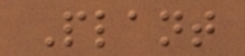Plant
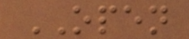OPEN
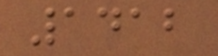1412
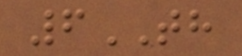6TH
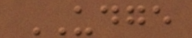UDGE
